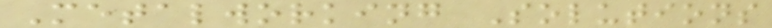Metalworking Solutions
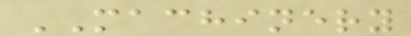MACHINERY
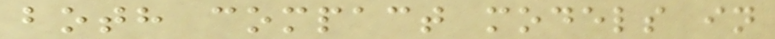both compact models in
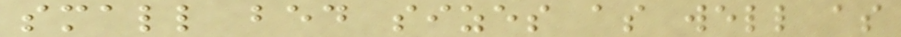small bed sizes as well as
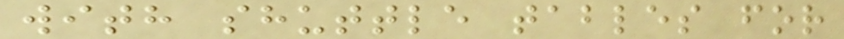with shuttle tables for
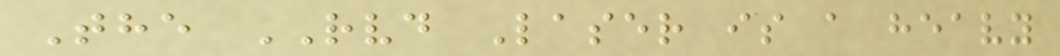The RVD Laser is a heavy
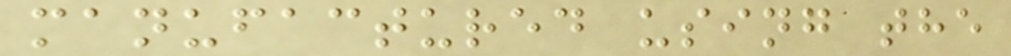manufactured using the
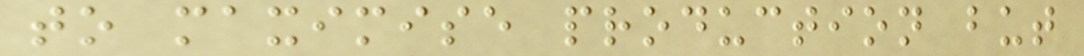to maximise production but
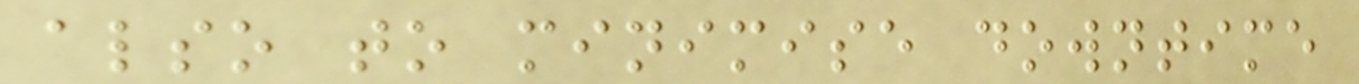also to minimise downtime
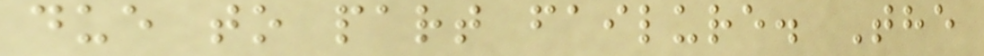due to part failure. The
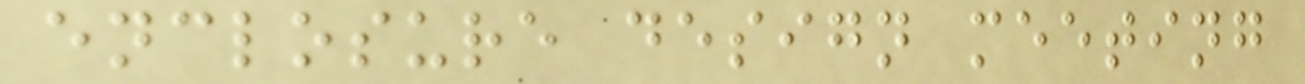enclosure design meeting
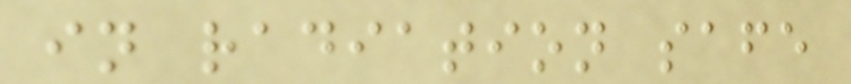in radiation safe
